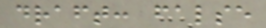draft: false
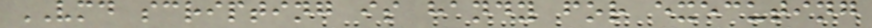VMD scripting is handy for executing
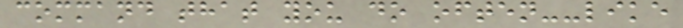command that you do often--like
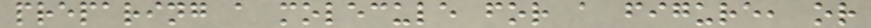preparing a molecule for a figure, or
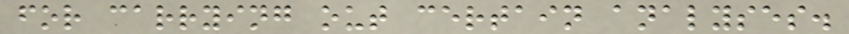for carrying out certain analyses.
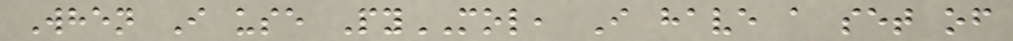When I use PyMOL, I have a set of
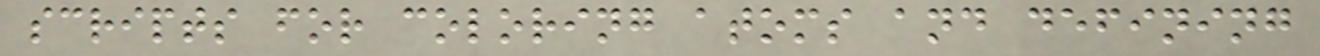scripts for coloring atoms and defining
